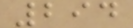294
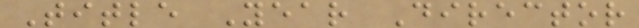Title Year Director
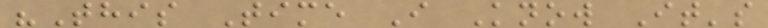"This Time I Know It's
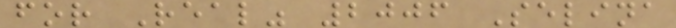for Real" 2006 Selina
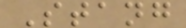Stang
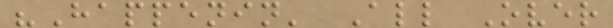"Happenin' All Over
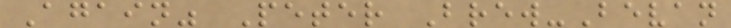Again" Peter Brew-Bevan
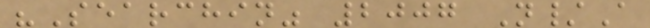"Searchin" 2007 N/A
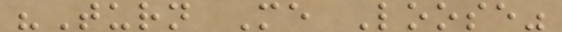"Turn Me Loose"
